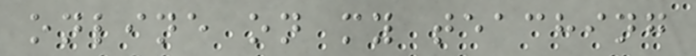online on my teaching
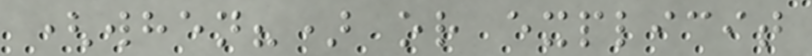(when?) or explicit
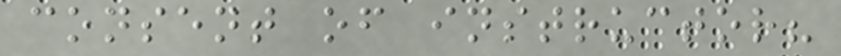consent of instructor?
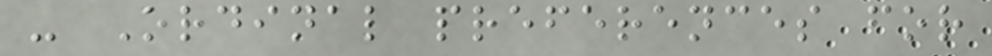- Ordinal preferences for
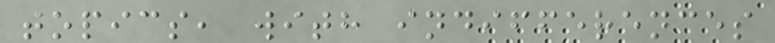topics, with indifferences
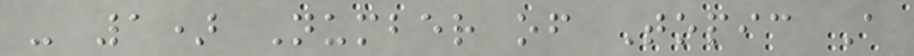- 1) Number of Topic A
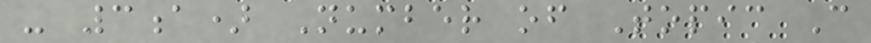- 3a) Number of Topic C
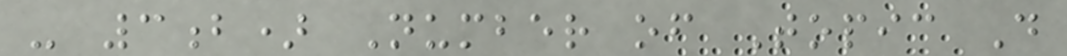- 3b) Number of Topic D
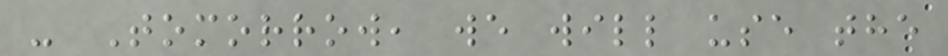- Tomorrow, we will use the
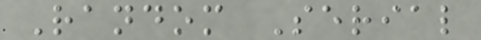Random Serial
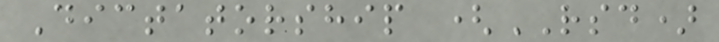Dictatorship (RSD)
